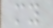my
